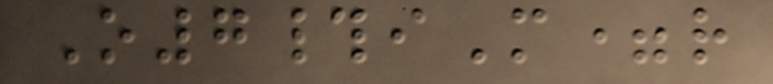O7#iM=r
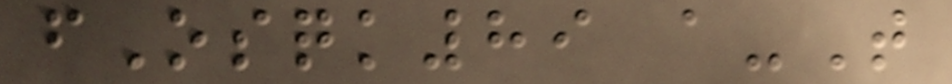fOsqk89 a-T
